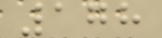178
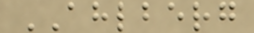AHLBERG
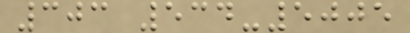303 534-5005
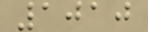1010
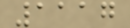1117
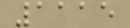1115
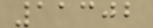11302
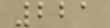221
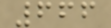666
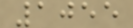1055
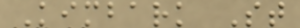Kimbark St
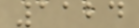1124
